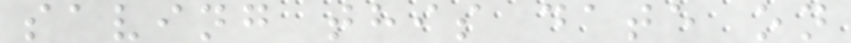saving this date on
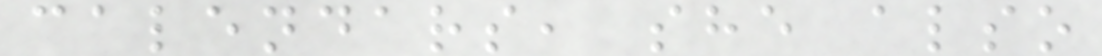calendars, she also
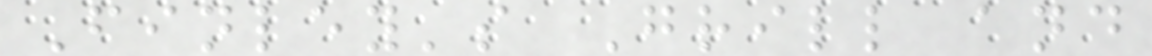Finley's Grill and
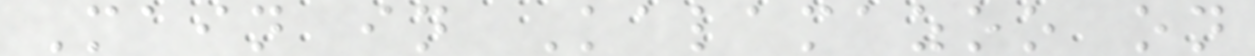Main in Kalamazoo on
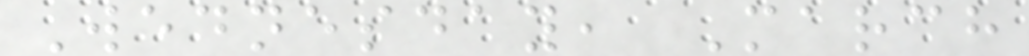Wednesday, March
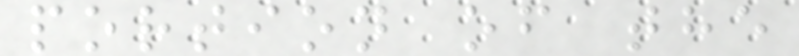portion of the
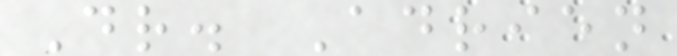Dr. Adrien
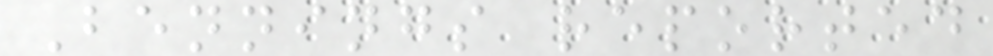Bennings reported
